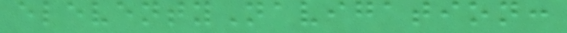eleventyNavigation:
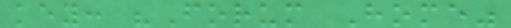key: "Forum Home"
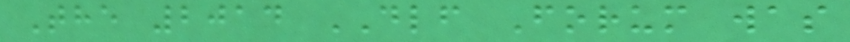The 2014 DLF Forum was
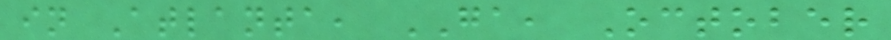in Atlanta, GA, October
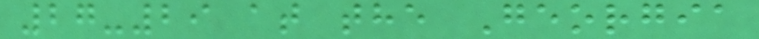27-29 at the Georgia
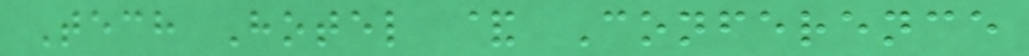Tech Hotel & Conference
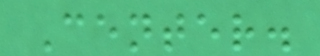Center.
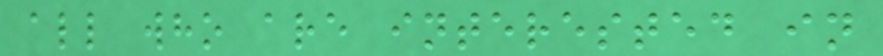all who are interested in
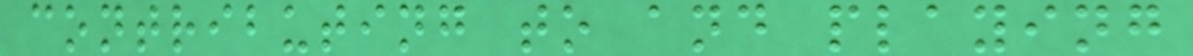contributing to and playing
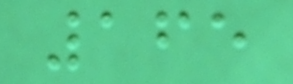165
